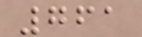761
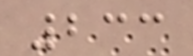233
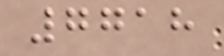7718
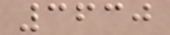3630
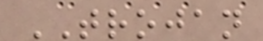TROJAN
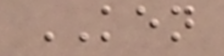KEN
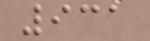931
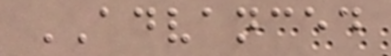ADVANCED
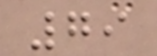79
